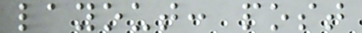layout: post
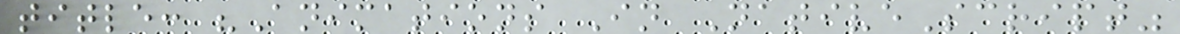title: "Animations In NativeScript"
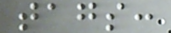tags:
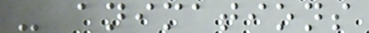- animations
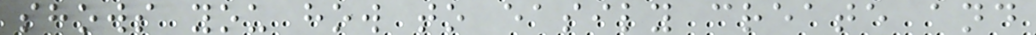shows you how to easily create and
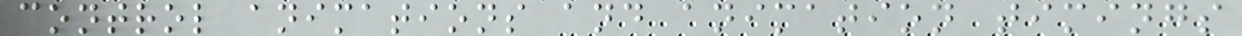control animations and animation timings
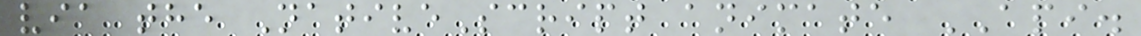via the NativeScript animate API.
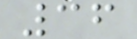36
